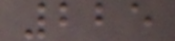225
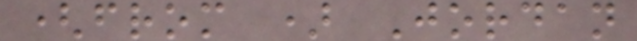(from ) Jordan
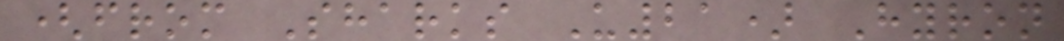(from Sharks U21) Hyron
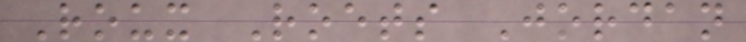Roux Roets Jordan
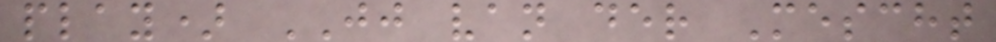play) JJ van der Mescht
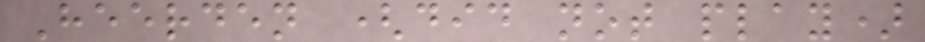Heerden (did not play)
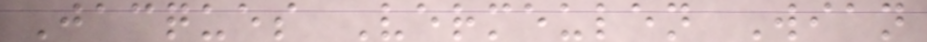Jacques Vermeulen Wian
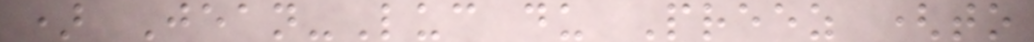) Jean-Luc du Preez (to
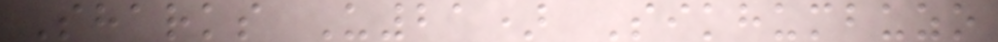Sharks U21) Sikhumbuzo
